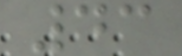43
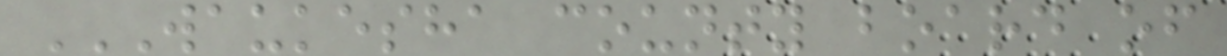WAUKESHA COUNTY BOARD OF
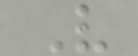V
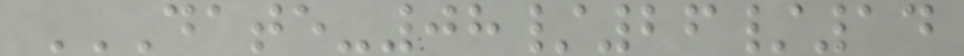DATE-08/26/14
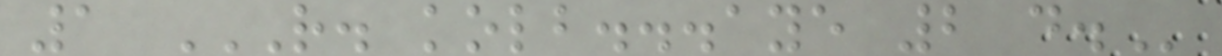1 R. KOLB...AYE 2 D.
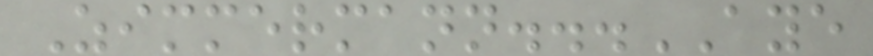Zimmermann...AYE
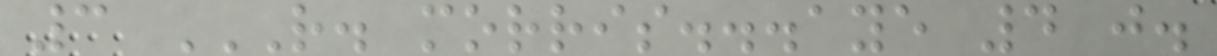3 R. MORRIS...AYE 4 J.
